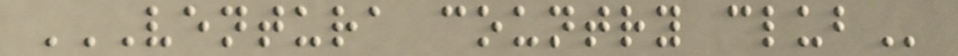VENTURA COUNTRY CLUB
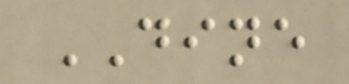DINE
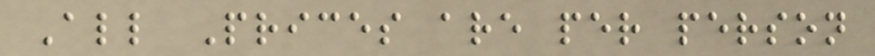All Prices are per person
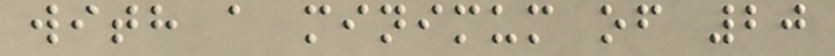with a minimum of 20
